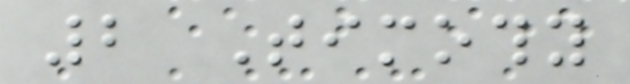2 Timothy
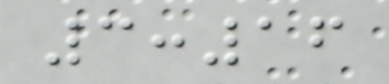3:16
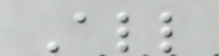All
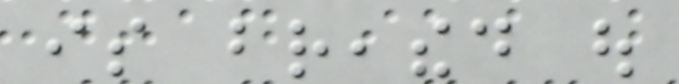is breathed out
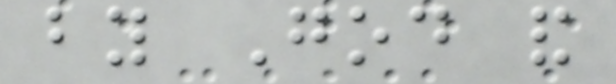by God and
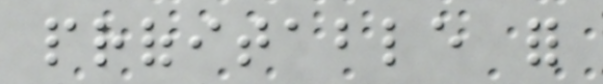profitable for
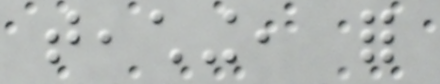teaching, for
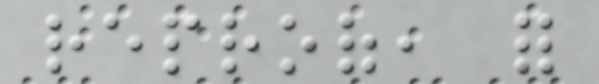reproof, for
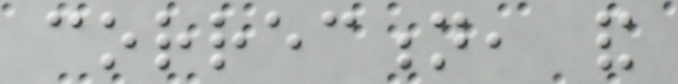correction, and
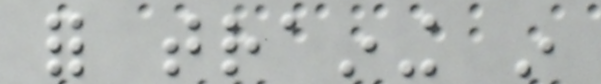for training in
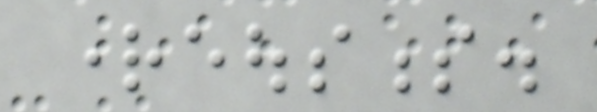righteousness.
